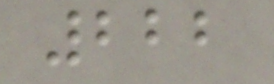222
